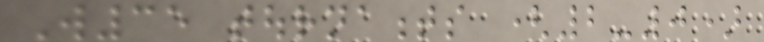W35 tournaments (2-0)
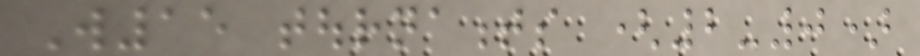W15 tournaments (2-0)
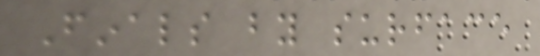Finals by surface
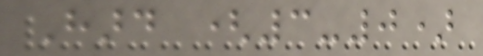Hard (3-0)
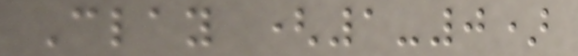Clay (1-0)
